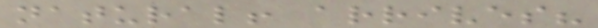natural! arrives?
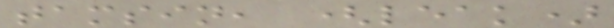tamsin, (leak)
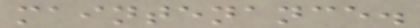maintenance.
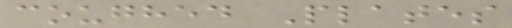coughed Plates
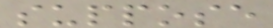suppose
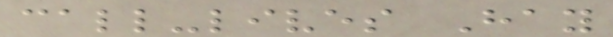call-lives Hay
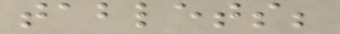tablets;
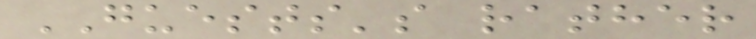GUESTS's rather
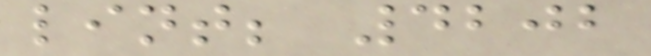lint; 4202
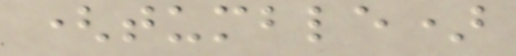(tumble)
